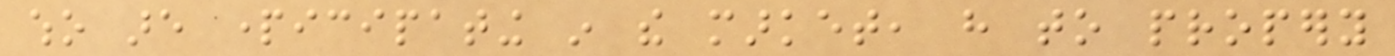who are participating in the market, have to propery
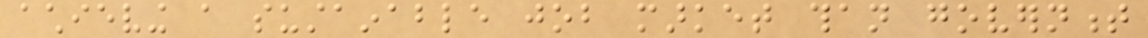achieving a sustainable job market than government
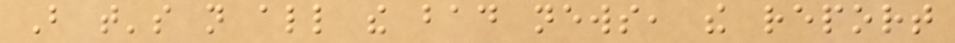But that's not all the bad news, the report
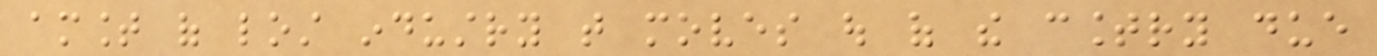amount of lost industry that moves out of the country due
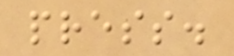press.
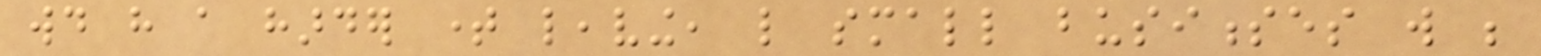would have a harder time leaving, like small businesses will be
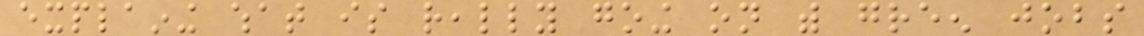explaining what is really going on with green jobs
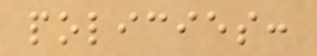policies:
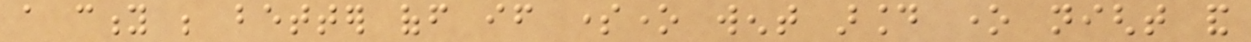a city be better off if someone went around one night and
